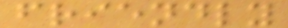friendly
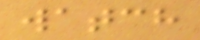watch
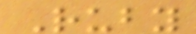Ruby
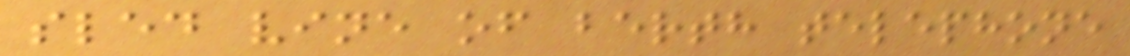sled vine of berth telephone
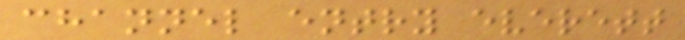channel entry everett
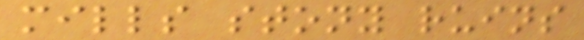mills stony ruins
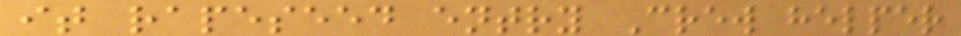it rapeseed entry Crew helper
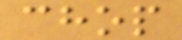chop
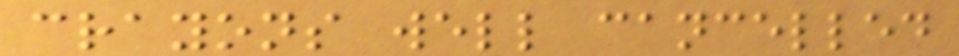crayons well cancelled
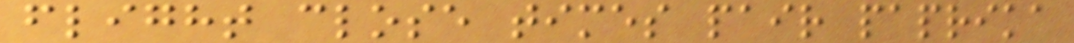flight close times pair paprika
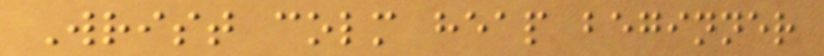Wrist colm heap beginner
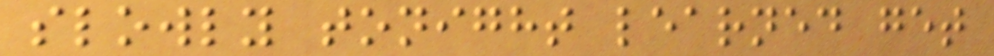slowly tonight learned get
